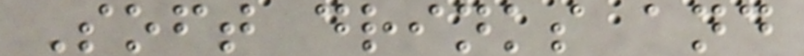Soft drinks and
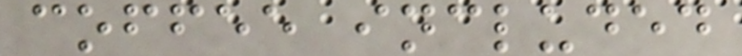coffee included
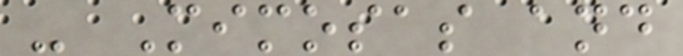- Mimosas and
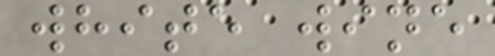white wine
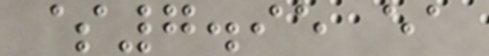$7.95 ea
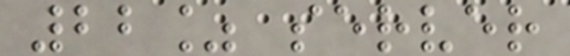22% server
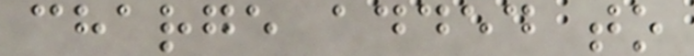charge added to
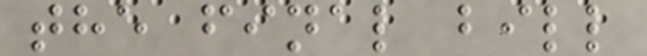the final bill
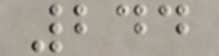244
